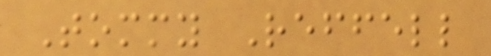Tommy Reffell
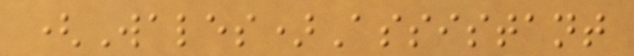(Wales)Assistant
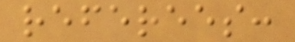referees:
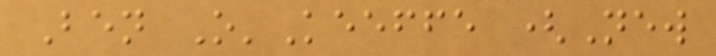Ben O'Keeffe (New
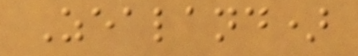Zealand)
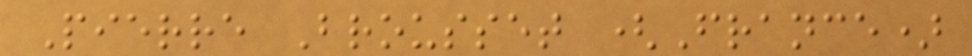Pierre Brousset (France)
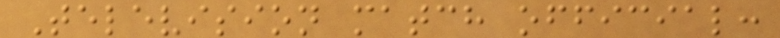Television match official:
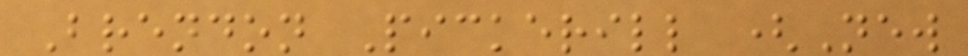Brendon Pickerill (New
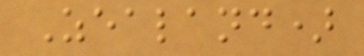Zealand)
